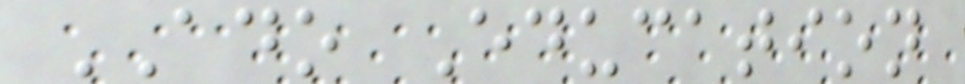ADO Education
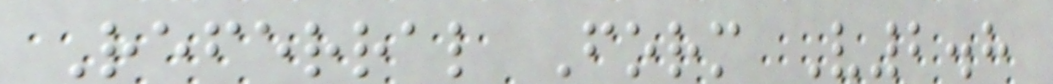Referral Form V2.8
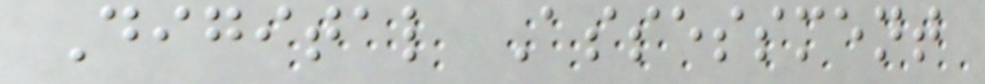Digital Assessment
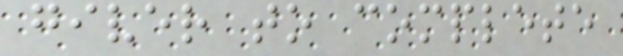giver to complete
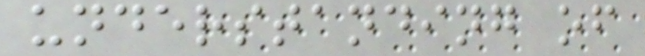understanding of
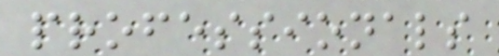professionals
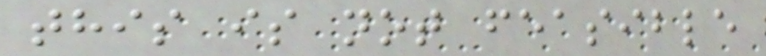this is not feasible
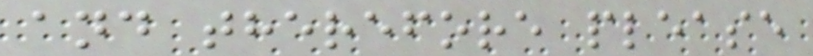and therefore please
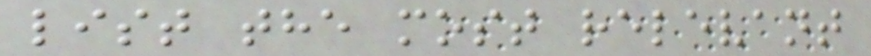list the most relevant
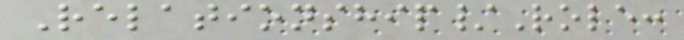Relationship/Role:
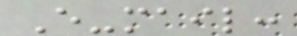E-mail:
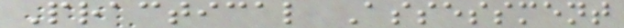Practical Assessment
